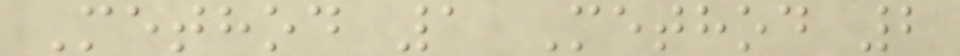Method 1 Method 2
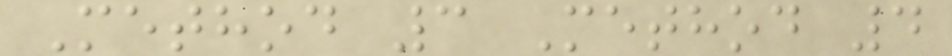Method 3 Method 4
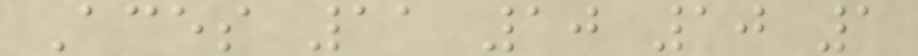Aces 11 10 10 1
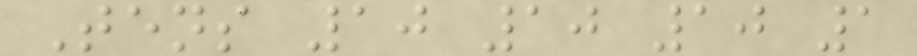Tens 10 10 10 1
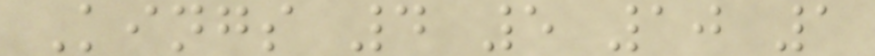Kings 4 5 10 1
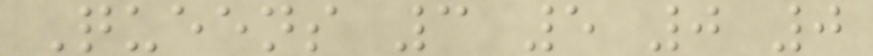Queens 3 5 0 0
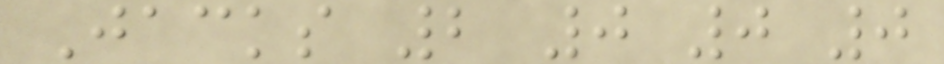Jacks 2 0 0 0
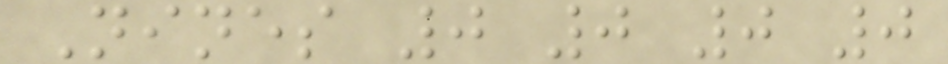Nines 0 0 0 0
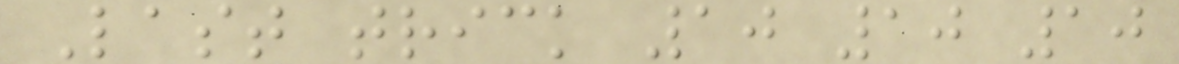Last trick 10 10 10
